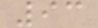93
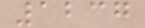1237
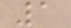1
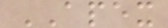APEX
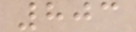803
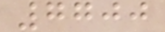7700
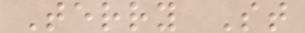Terry St
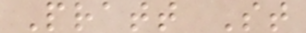Pratt St
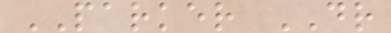PARKER DR
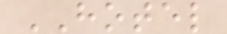HOTEL
